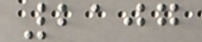2107
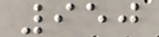950
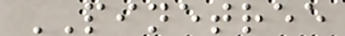PINETREE
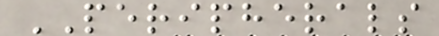PERIPHERALS
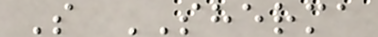S SHERMA
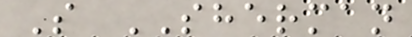S SHERMAN
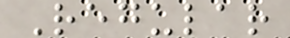Regular
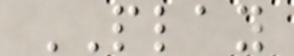PLAY
